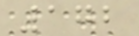172
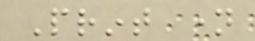Print name
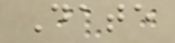Date
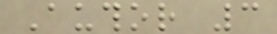Author 3
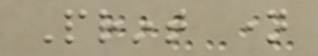Print name
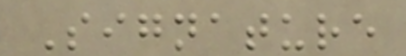Signature
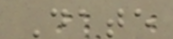Date
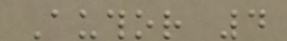Author 4
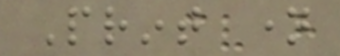Print name
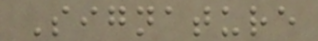Signature
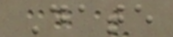Date
